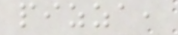pizza,
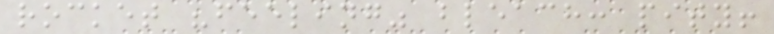rocket "feeling" bleach: pity!
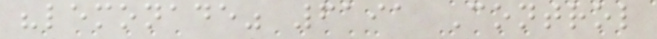"lemonade" 6191 Control
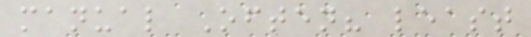manual Often? least
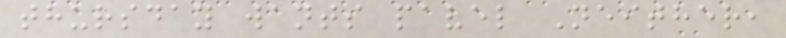thursday wants pavel Neither,
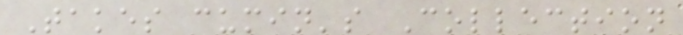Takes cumin's Collection
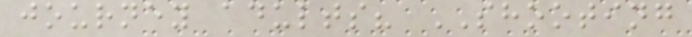journey adults? SHOOTING
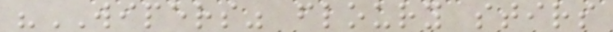"WIPERS" floury stirs
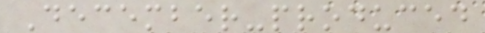December-produced
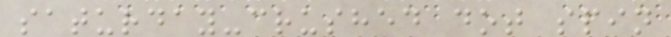saturday-crushed dot spin
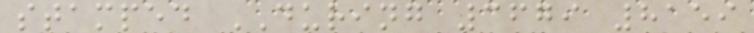stamped DURING 3679 8159
